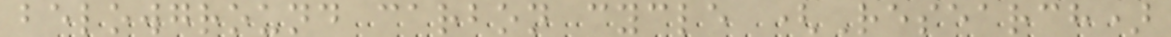belowground carbon cycle (Research)
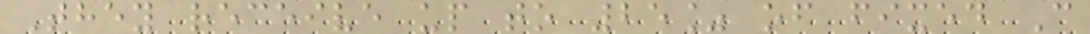They receive up to 25% of fixed C
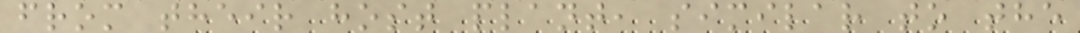from their host plant, similar to the
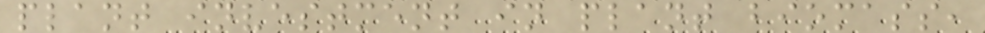plant investment in plant biomass,
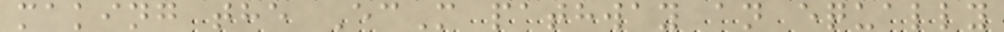making the EcM pathway an equally
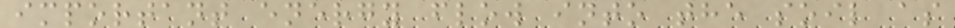important energy flow into the soil as
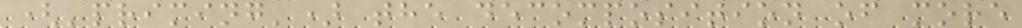('priming') the decomposition of more
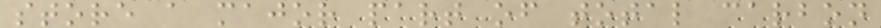store a major part of total carbon
